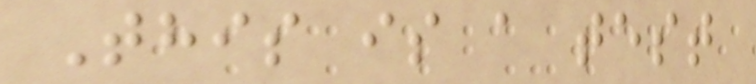This is a test
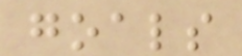goals
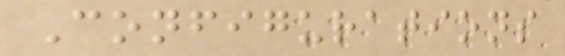Configurations
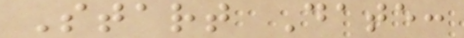Start Date:
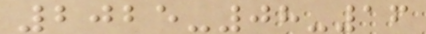2025-08-16
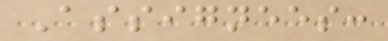Assignees:
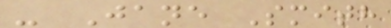- Jane Smith
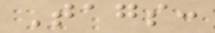Tags:
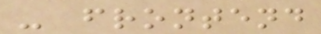- frontend
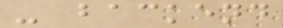- backend
